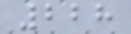228
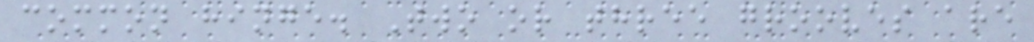common hinge. Two or three grooves are
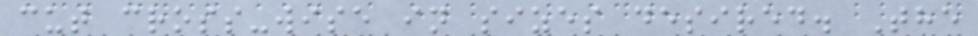cut cross-wise in sizes desired. The
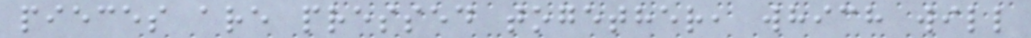pieces are pressed together, which will
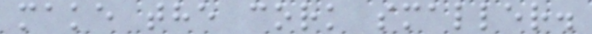make the cork smaller.
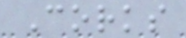Corks
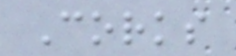Corks
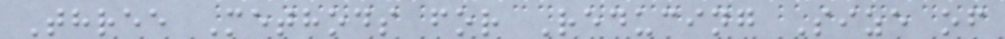Three Methods for Reducing Size of
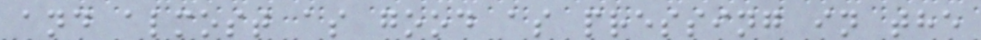and almost as good as pressing in the
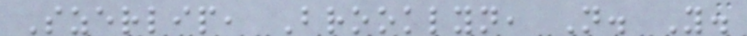Szerlip, Brooklyn, N. Y.
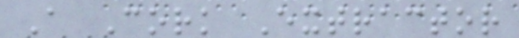A Cork Extractor
